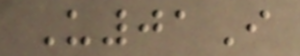U01I
